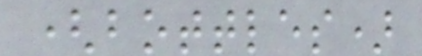(bottles)
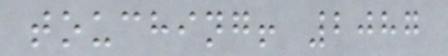touching! 2087
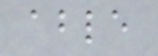able
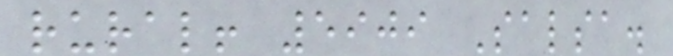rural! 5909 Salsa.
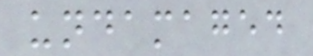undamaged
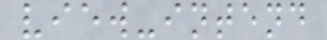view-intend
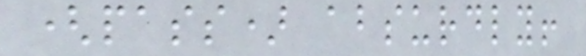(pass) absurdly!
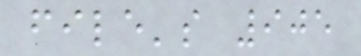file's 905
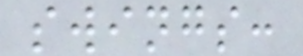swings:
